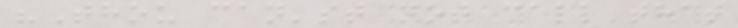"Thou can'st not call that
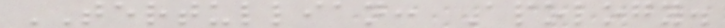TERTULLIAN: Apology.
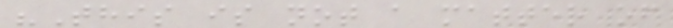"This is not a matter of
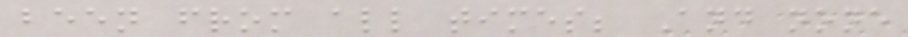been from all times; And none
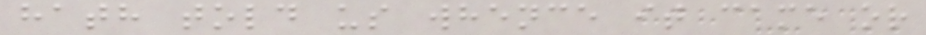hath told us whence it came or
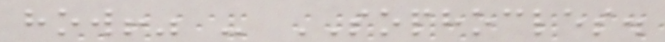how!" - SOPHOCLES.
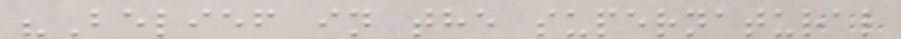"Belief in the supernatural
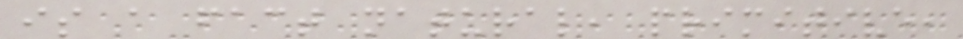is a fact natural, primitive,
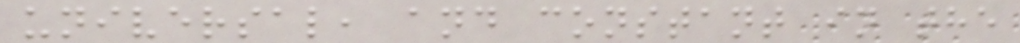universal, and constant in the
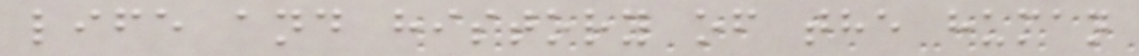life and history of the human
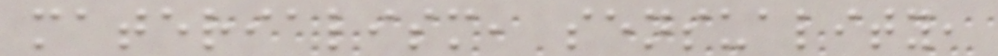materialism, sensuality,
